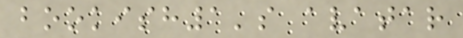bookish1's avatar
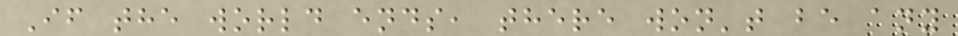If the world ends, there won't be any
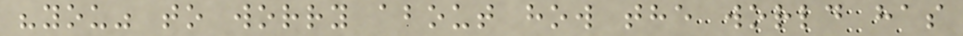"you" to worry about how the world has
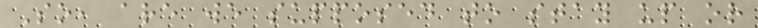So, are we supposed to stay up or
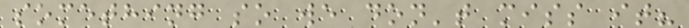something so we don't miss it?
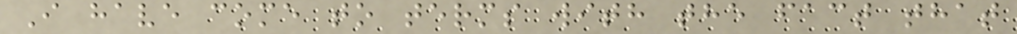I have come to terms with the fact that
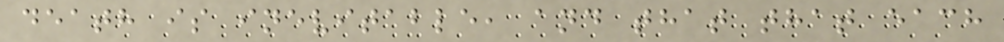death is inevitable, and that that each
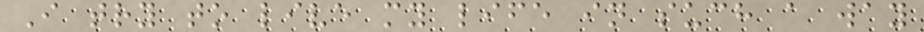I try to live my life in such a way
